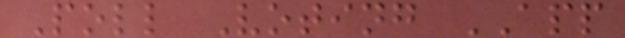Poll Voting APP
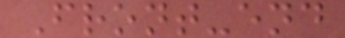Front-end
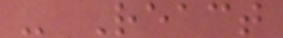- React
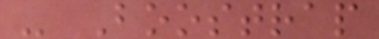- Boostrap
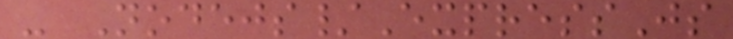- Nodejs/ExpressJs
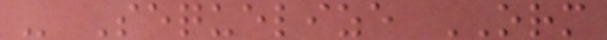- Sequelize ORM
